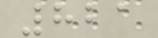821
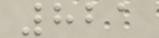821
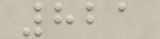821
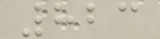823
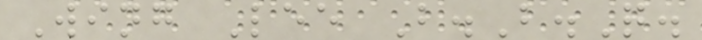Wing Lee B.B.Q.
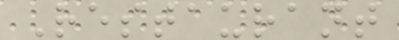Restaurant
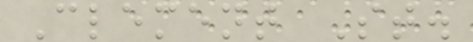Clement St.
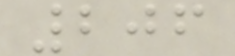206
